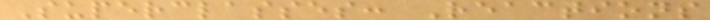Superclasses: Reactions
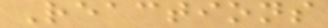Reactions
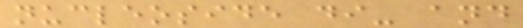nucleoside di- and
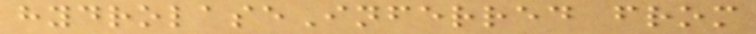hydrolaseInferred from
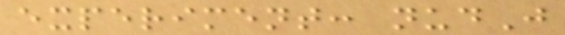experiment: nudJ
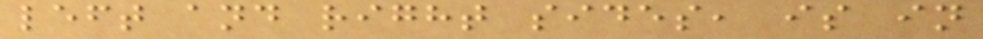left and right sides, is in
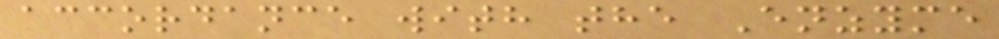accordance with the Enzyme
